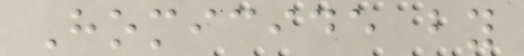Homicide by
